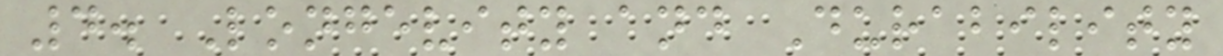4. Longevity and Durability
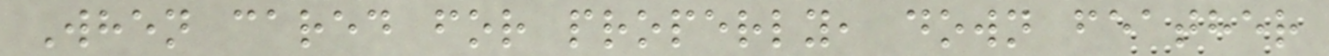When cared for properly, down feather
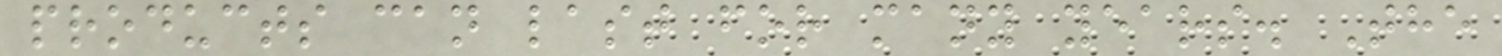products can last for many years. The
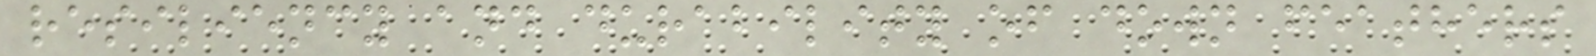resiliency and durability of down feathers
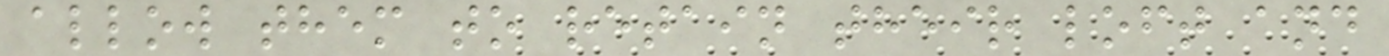allow them to retain their loft and
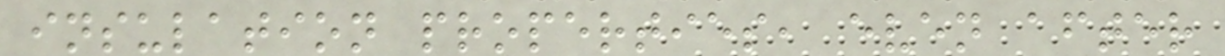insulation properties, even after
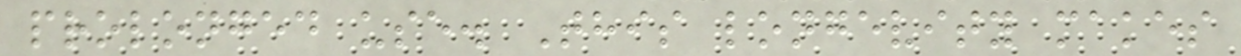prolonged use. This longevity makes
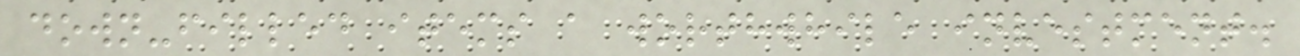down-filled items a worthwhile investment.
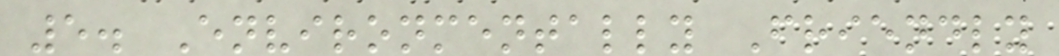5. Environmentally Friendly
